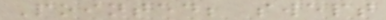Pointed; swept
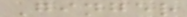Ginger
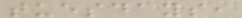tuesdays,
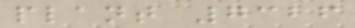plant 7326
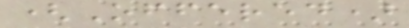(Offered)
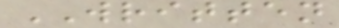WRITTEN
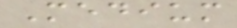Medium
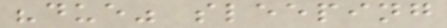"due" sleeping
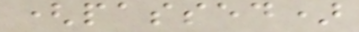(passed)
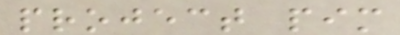project pim
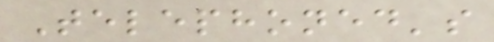Telephoned's
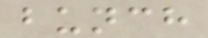bunch
